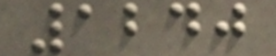1240
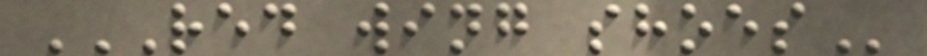RED WING SHOES
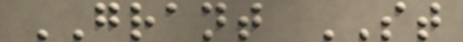GRANT ST
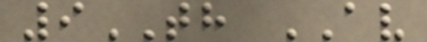9TH AV
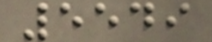5549
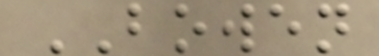BOWEN
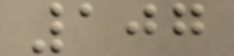107
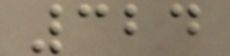324
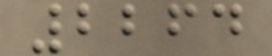2264
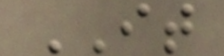IT
